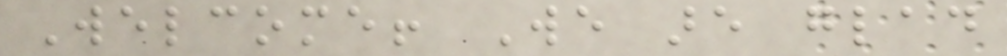Welcome! We are glad
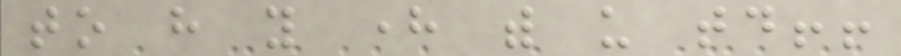to have you here with us today!!
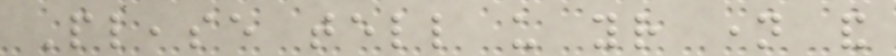Please tell us your name and
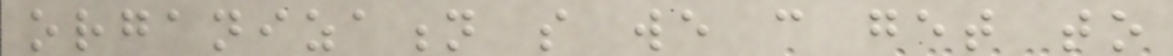organization so we can get to
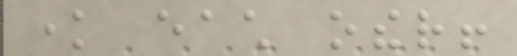know each other!
